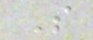S
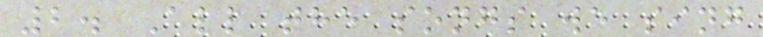2. All the songs we sing
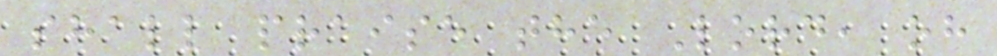shall praise the Lord, oh
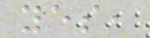yes,
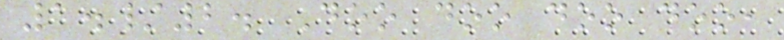1./2. Doo doo doo doo,
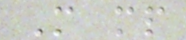M mp
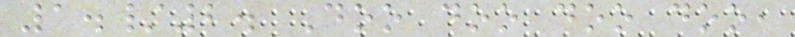1./2. Doo doo doo doo,
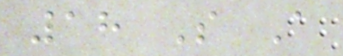18 S A
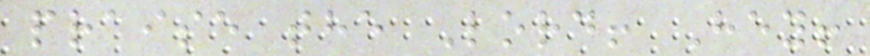praise the Lord! Hey!
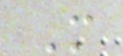M
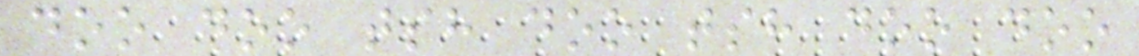doo doo tsh doo tsh doo doo
